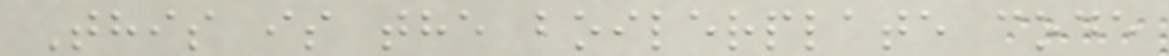This is the boilerplate code
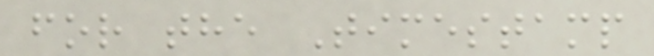for the Timestamp
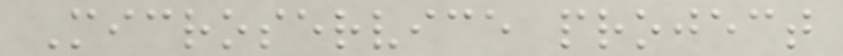Microservice project
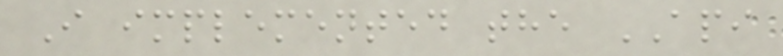I implemented the API
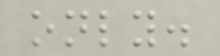only.
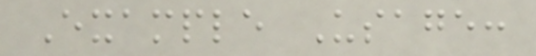Example Usage:
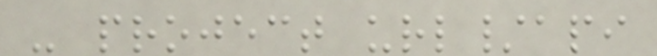- project url/api
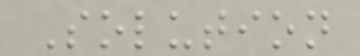Solution
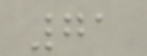71
